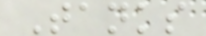Tanks
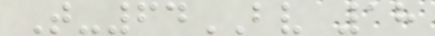T-64BV 18
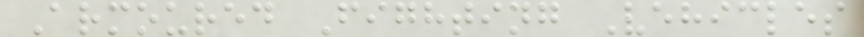Armoured Fighting Vehicles
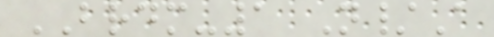BRDM-1 N/A
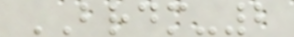BRDM-2
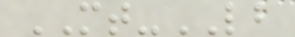MT-LB
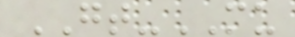GT-MU
